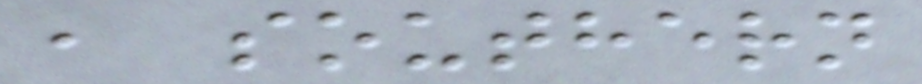, southern
